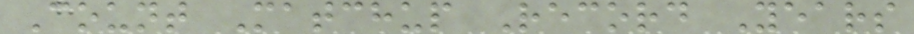Count Matchup Record Years
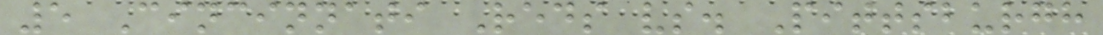5 Cincinnati Reds vs. Pittsburgh
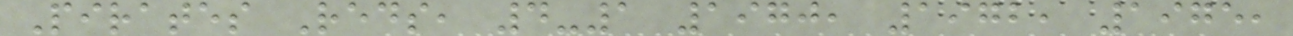Pirates Reds, 4-1 1970, 1972, 1975,
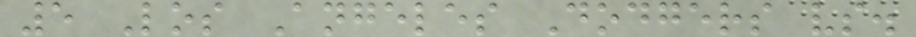5 Los Angeles Dodgers vs.
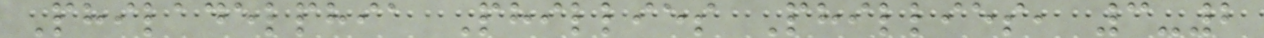Philadelphia Phillies Phillies, 3-2
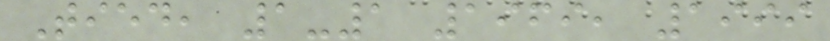Tied, 1-1 1969, 1999
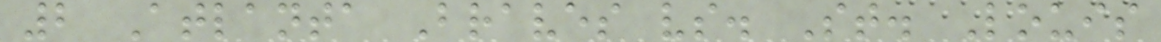2 Atlanta Braves vs. St. Louis
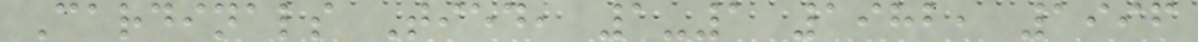Cardinals Tied, 1-1 1982, 1996
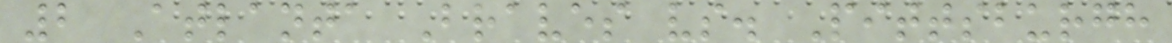2 Atlanta Braves vs. Pittsburgh
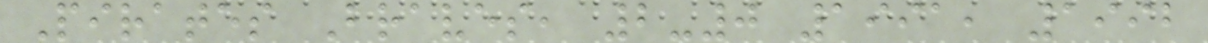Pirates Braves, 2-0 1991, 1992
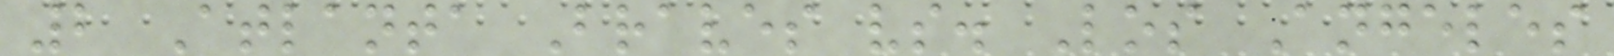2 Atlanta Braves vs. Los Angeles
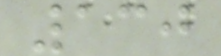130
